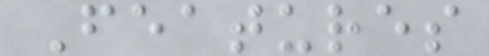Features
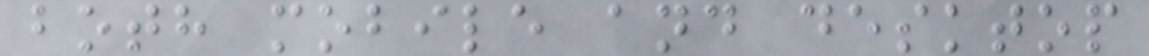both mobile and desktop
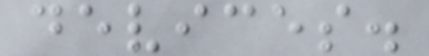devices.
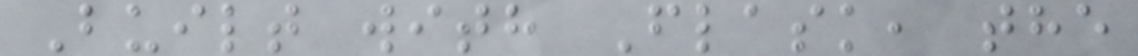Built with Flask, the
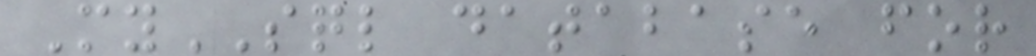MySQL database for
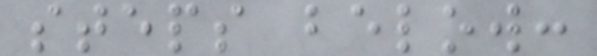steps below:
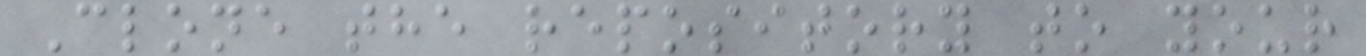Clone the repository to your
